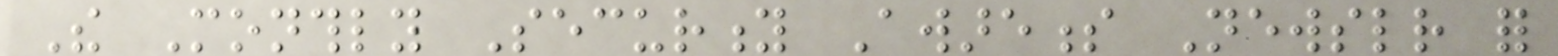The Monthly Security Awareness Newsletter for
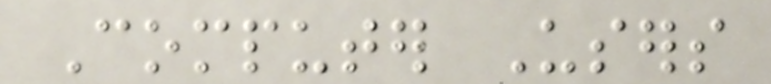Computer Users
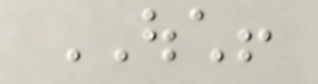OUCH!
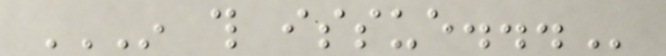IN THIS ISSUE...
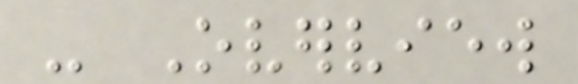- Overview
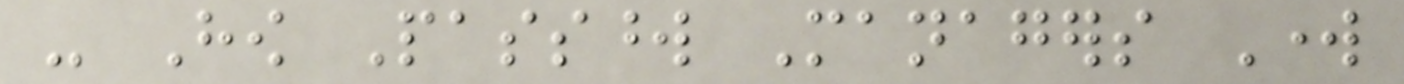- How Password Managers Work
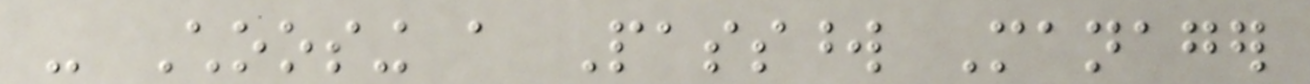- Choosing a Password Manager
